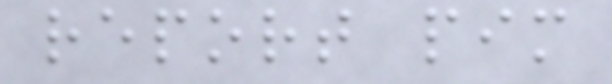report pim
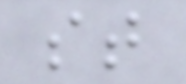st
